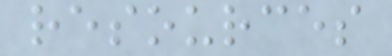resources
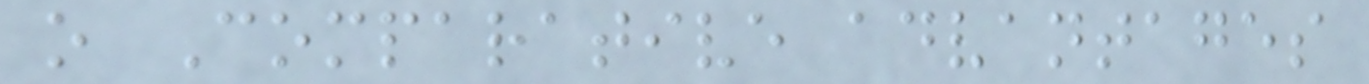o Comparative advantages
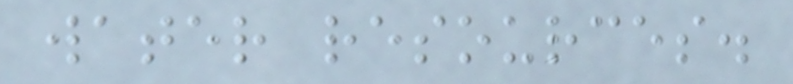water resources.
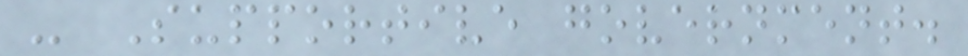- Supportive government.
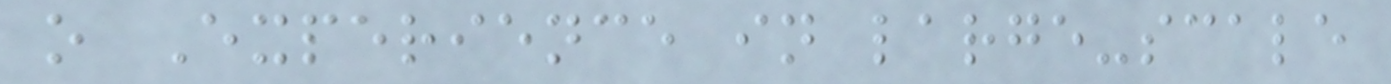o Experience in large-scale
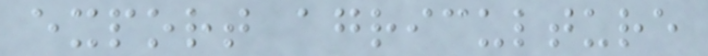export agriculture
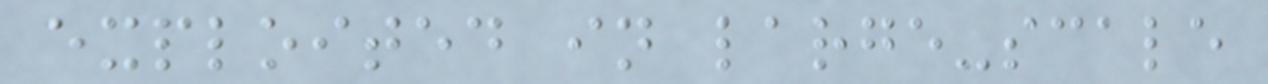exploited in large-scale
